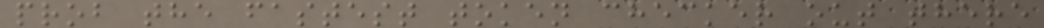prob the fastest token checker out there
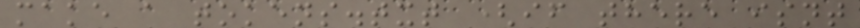make a tokens.txt (if there isnt
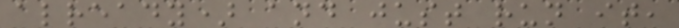already) and just run it,
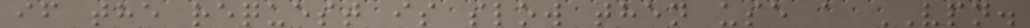if the request is slow then use a VPN.
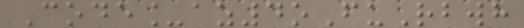Code_az4oFuRbwh
